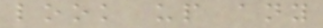look up any
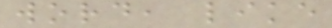word, like
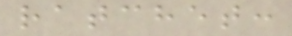ratchet:
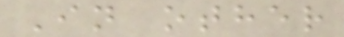In other
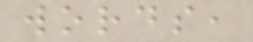words,
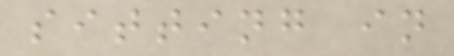sitting in
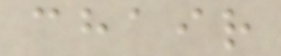chair
